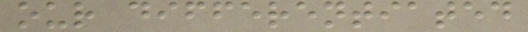our differentiated
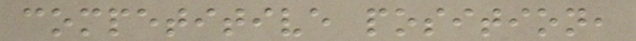competitive position,
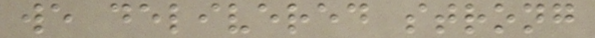we delivered strong
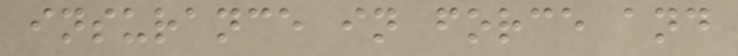insurance in force and
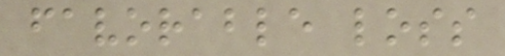favorable loss
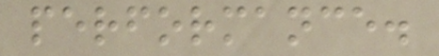performance.
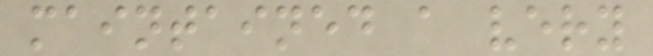maintained a very
